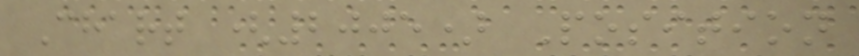Chart (2005) Position
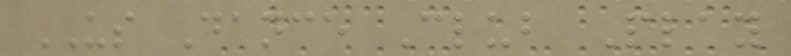US Dance Club Play
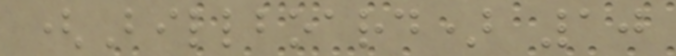(Billboard) 10
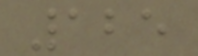125
